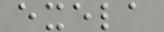exela
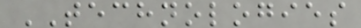TECHNOLOGIES
